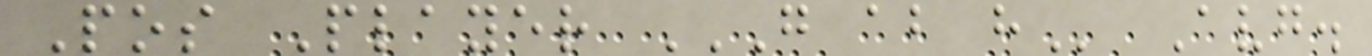Pos Player G AB H Avg.
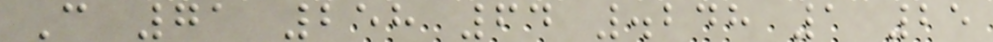C 71 258 64 .248 1 25
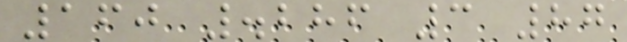160 .286 3 87
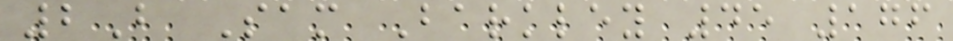2B Sam Barkley 45 176
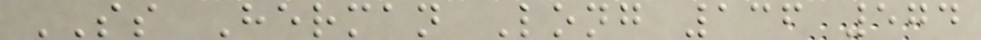SS Herman Long 136 574
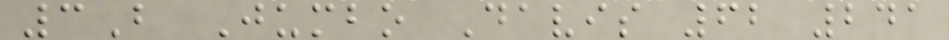3B Jumbo Davis 62 241
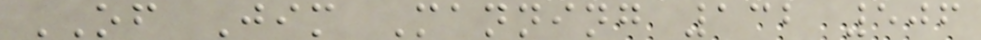OF Jim Manning 132 506
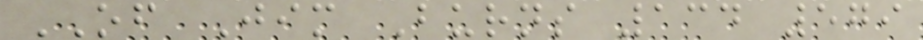OF Jim Burns 134 579
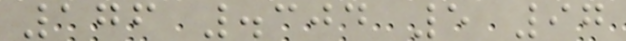176 .304 5 97
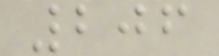206
